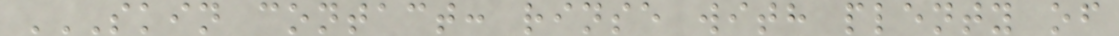SKIN CONTACT: RINSE WITH PLENTY OF
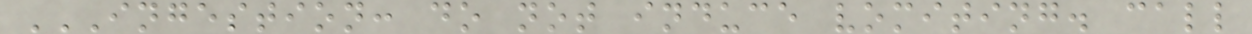INGESTION: DO NOT INDUCE VOMITING. CALL
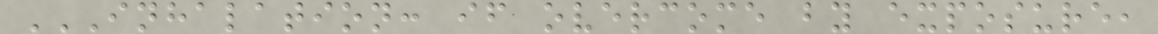INHALATION: IF OVERCOME BY EXPOSURE,
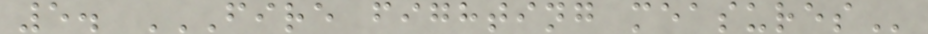5. FIRE FIGHTING MEASURES
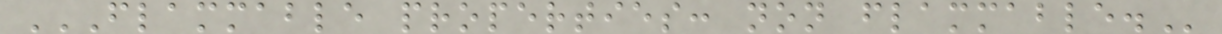FLAMMABLE PROPERTIES: NON FLAMMABLE.
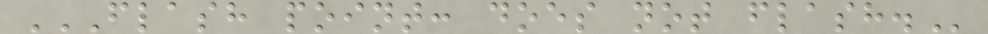FLASH POINT: DOES NOT FLASH.
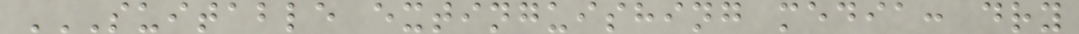SUITABLE EXTINGUISHING MEDIA: DRY
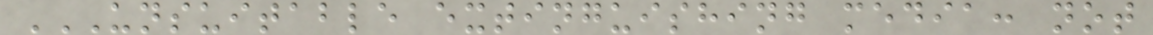UNSUITABLE EXTINGUISHING MEDIA: NOT
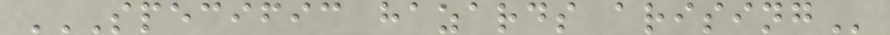SPECIFIC HAZARDS ARISING
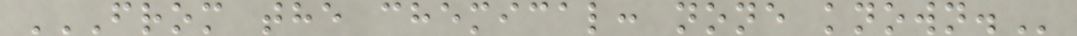FROM THE CHEMICAL: NONE KNOWN.
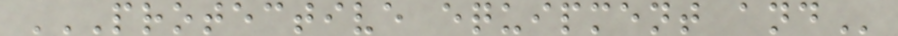PROTECTIVE EQUIPMENT AND
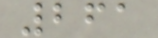261
